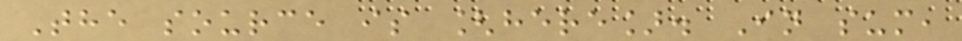The source is [here]. In sum,
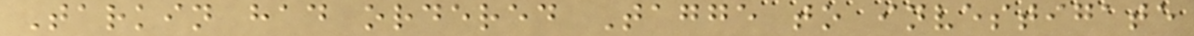Tarkin had ordered Tagge to investigate
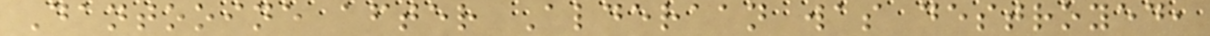Dantooine after Alderaan was destroyed,
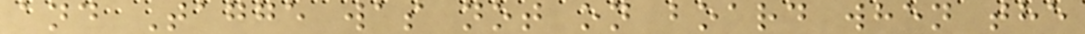and Tagge was not on board when the
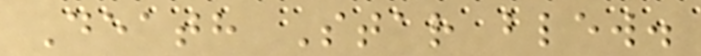Death Star blew.
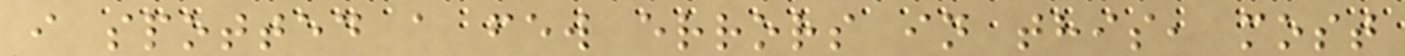i spotted a few errors in this, most
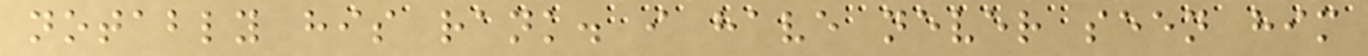notably his rank. i have never seen him
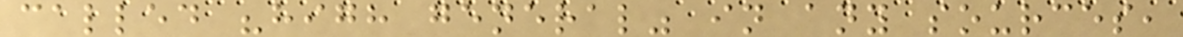called "high general" in any sources,
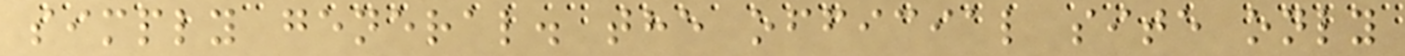simply general. the official site only
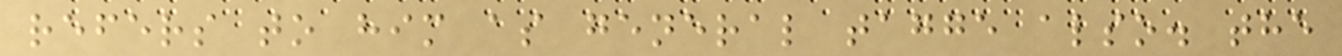refers to him as general tagge also. the
